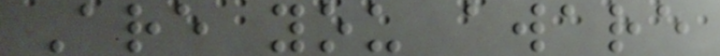Are you aware
